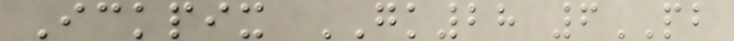Ickpix GK28 6PB
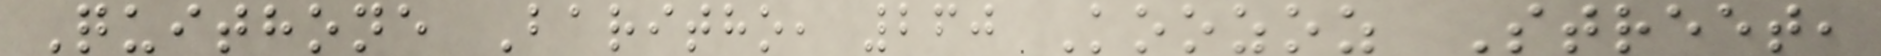Quithone Baritho, 260 Koozoz Street,
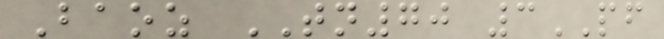Baoz TN70 3PF
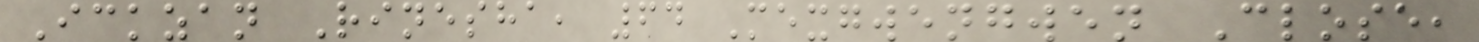Ickzan Rinesha, 64 Mexgwengwen Close,
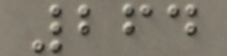264
